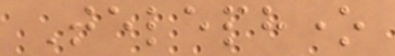Telephone
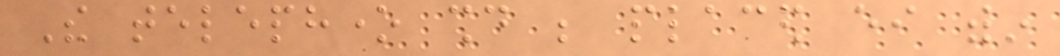The telephone should be placed either within
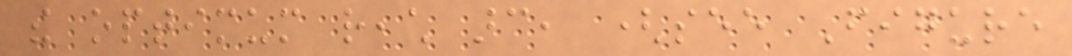the optimum reach arc, (see Figure
